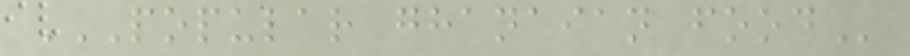POPULAR GHANAIAN FOOD
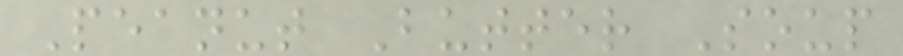Peanut Butter Soup
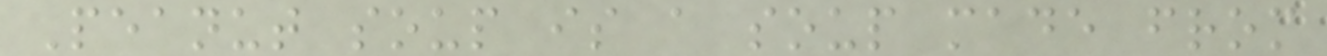Peanut soup is a soup made from
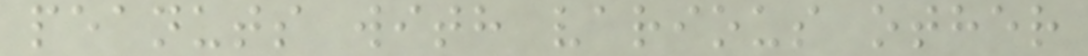peanuts with various other
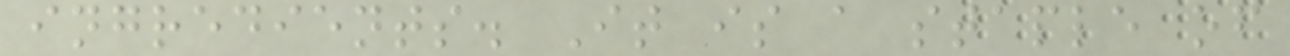ingredients. It is a staple of
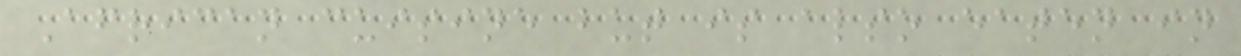African cuisine but is also eaten in
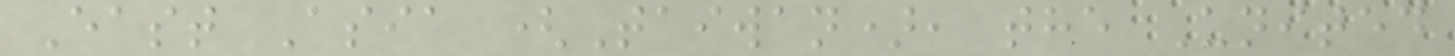East Asia (Taiwan), the United
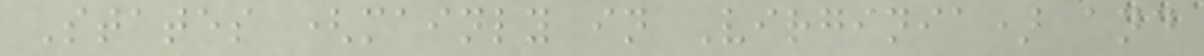States (mainly in Virginia) and
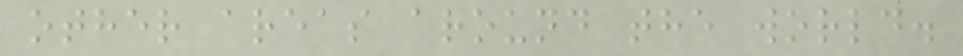other areas around the world.
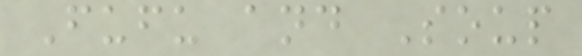Fufu and Soup
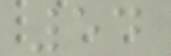54
